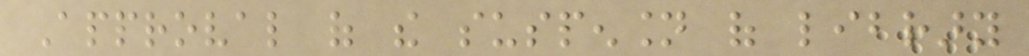Approval of the suspension of library
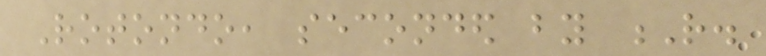Rotondo, seconded by R.
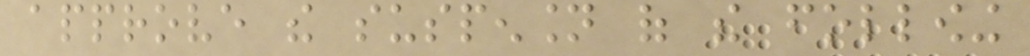approve the suspension of the following
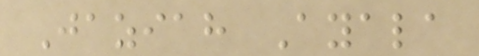Jaziah Ayala
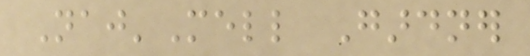Naj'Mell Gardner
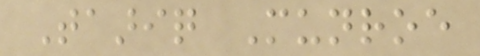Taariq Munroe
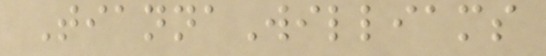TiannaWilliams
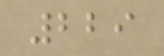229
